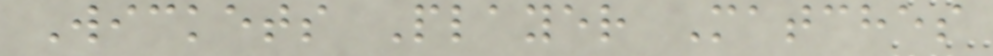Wickets Player Matches
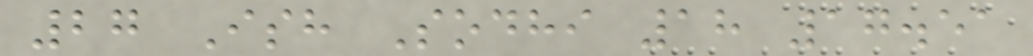27 Ish Sodhi 18 17.51
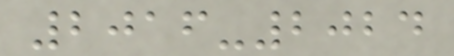2016-2024
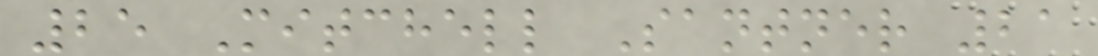25 Mitchell Santner 21
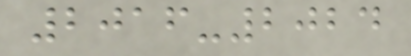2016-2024
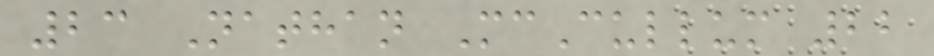23 Nathan McCullum 22
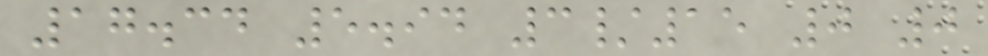17.34 5.94 3/15 0 0
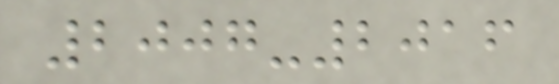2007-2016
